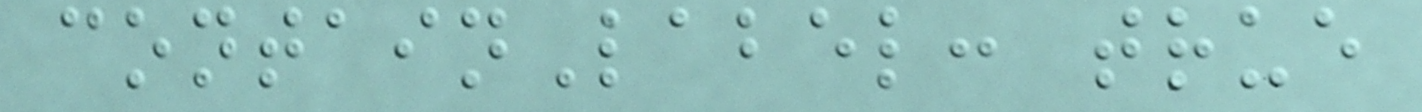containLabel: true
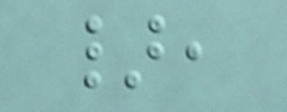},
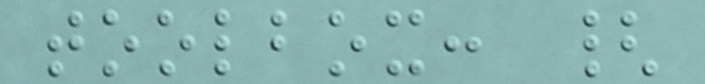toolbox: {
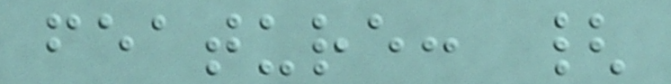feature: {
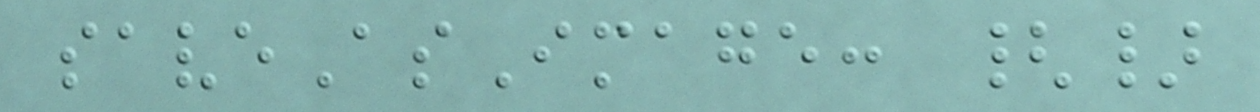saveAsImage: {}
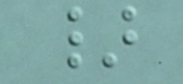}
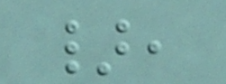},
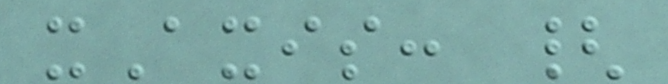xAxis: {
